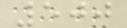500
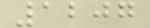1207
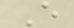E
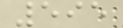595
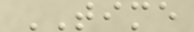TIME
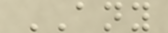ANY
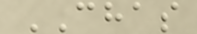CHAS
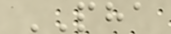PHA
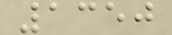1350
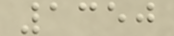1350
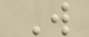W
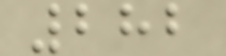282
